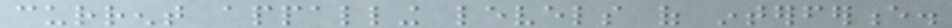current appalling levels of interference.
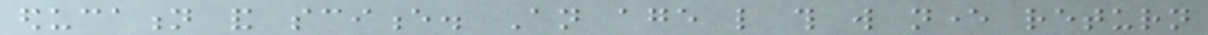education and science. An age like this will never return
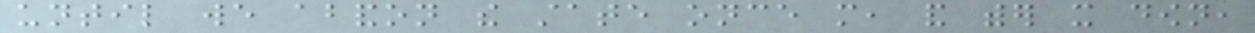until we abandon the state once more, and wither it down,
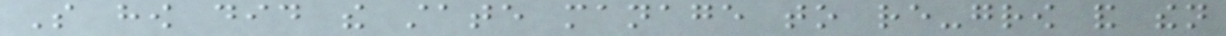So how did the state manage to re-grow and then
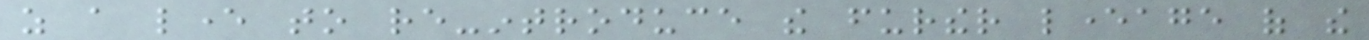as a lever to re-introduce the further leverage of the
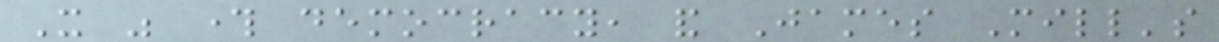It was through democracy, and James Mill's
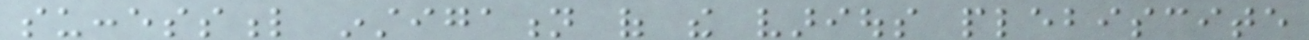successful instigation of the various plebiscite
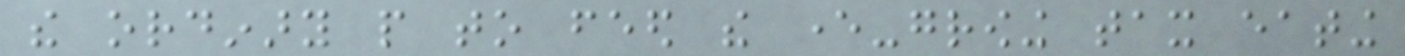the ordinary people to feed the ever-growing tax eating
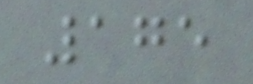175
